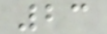23
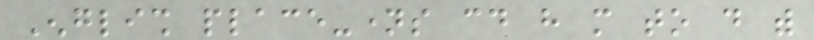English place-names could have more to do with
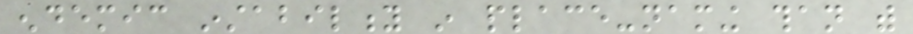endemic instability in place-naming than with
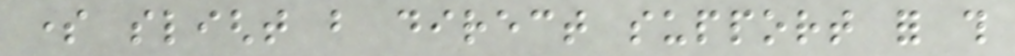some slight but direct support for this
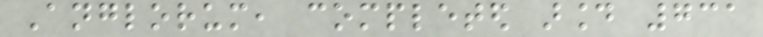Anglorum, completed around 731
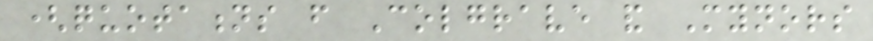(quotations from Colgrave and Mynors
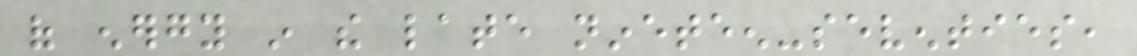of energy in the late nineteen-seventies,
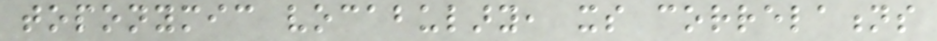toponymic vocabulary, its correlations
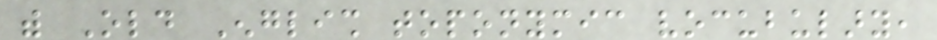with Old English toponymic vocubulary,
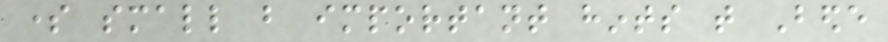some small but important hints that Bede
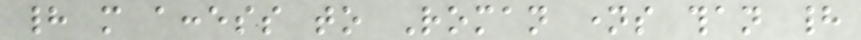had more access to Roman names than had
